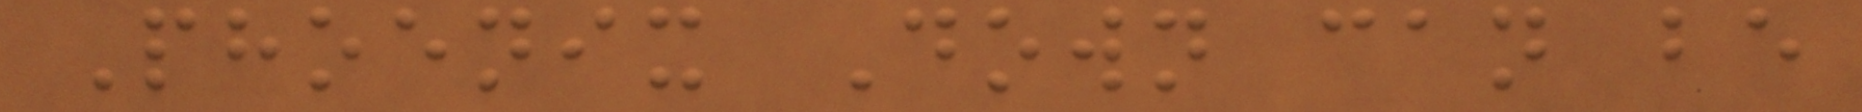Phoenix Down can be
